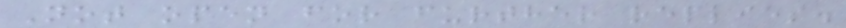Not open for further replies.
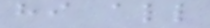hi all
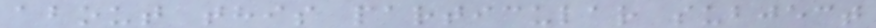about this particular subject
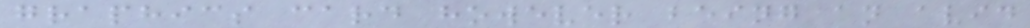graphics card however being an avid
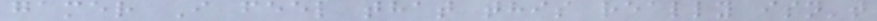gamer I feel that this really isn't
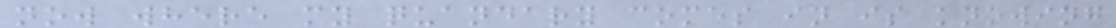now where my quandary comes in is knowing
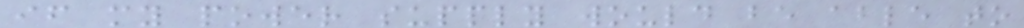if my power supply would be able to
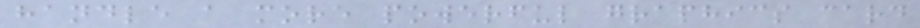handle a more powerful graphics card
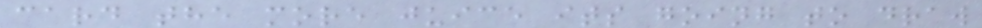card the more juice its going to draw
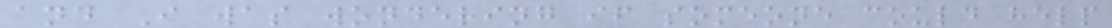and I was wondering if someone could help
